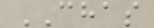CHAS
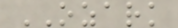OZARK
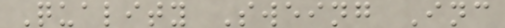Quality Sweing Inc
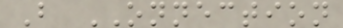B ONNECTION
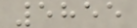5855
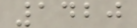1420
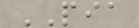PIA
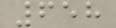658
